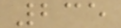235
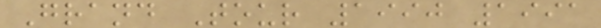Grand Tour 1990 1991
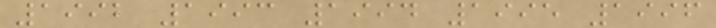1992 1993 1994 1995 1996
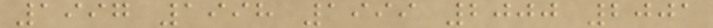1997 1998 1999 2000 2001
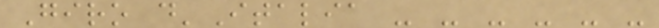Giro d'Italia - - - - - -
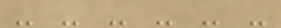- - - - - -
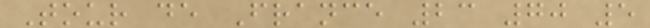Tour de France 23 70 5
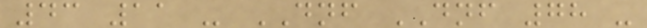43 11 - DNF DNF 78 -
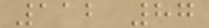112 87
